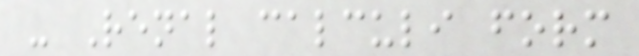- Renal calculi form
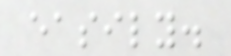easily.
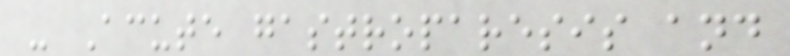- Acute gastroparesis and
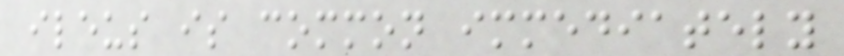ileus is common immediately
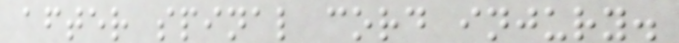after spinal cord injury.
